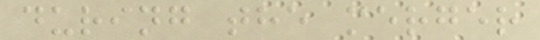during the merger
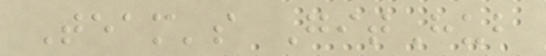Team's GitHub
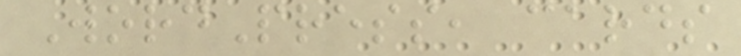WordPress, cards
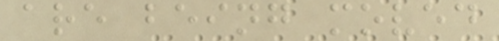are being moved
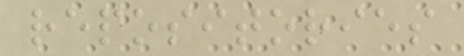repositories
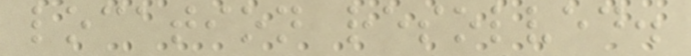location resolved.
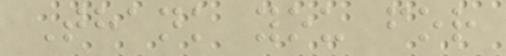Thank you for
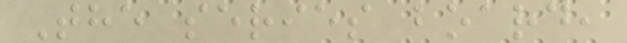The series board,
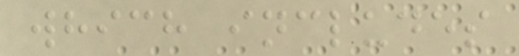which includes
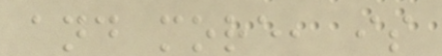and more, is
